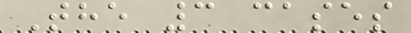The 3 cases
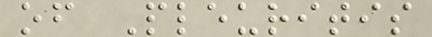of Pleuritis
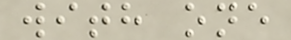with one
